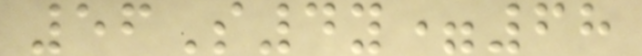56S4y=68
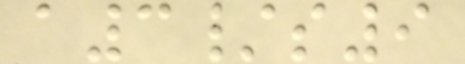a3/s9
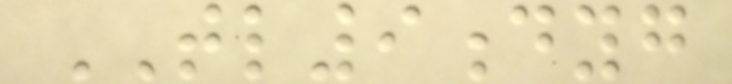TL9dyg
